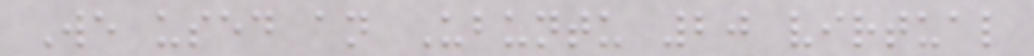We used an Ubuntu 20 virtual
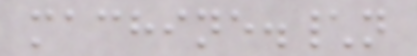machine.\n
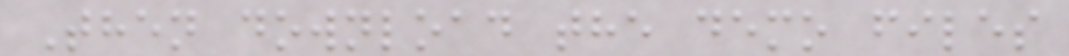Then download the demo files
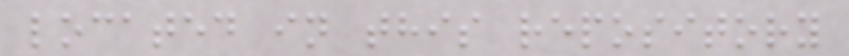located in this repository
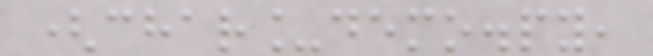(char_demo.py,
